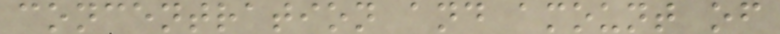concentration and amount of
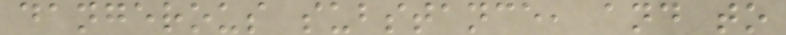dangerous substance, and to
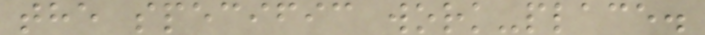the specific work-place.
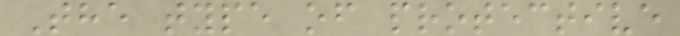The type of protective
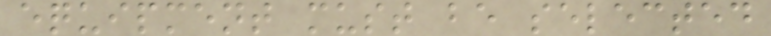equipment must be selected
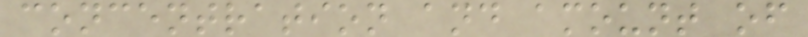concentration and amount of
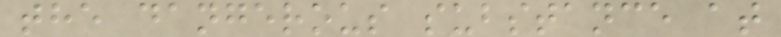the dangerous substance at
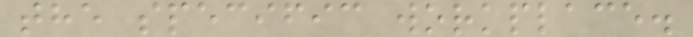the specific workplace.
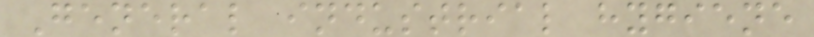General industrial hygiene
